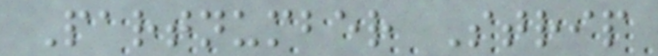Partnumber Strip
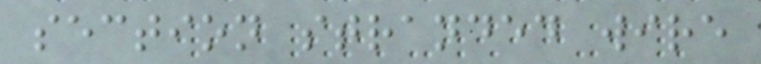section stranded wire
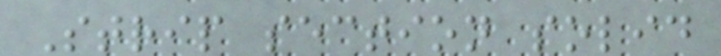Strip section solid
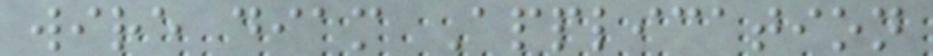wire diam Application
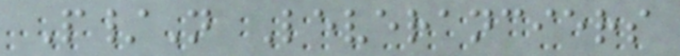P/N Leveranciers
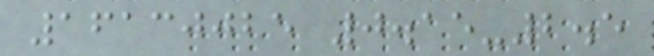16130025 0.15-2.5
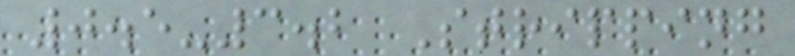0.5-3.2 Stripping
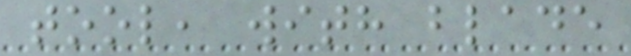tool, with blade
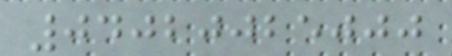04020025000
